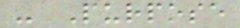- Purpose
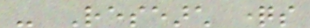- Research questions
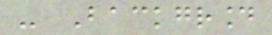- Background
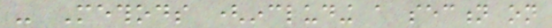- Methods (including a section on
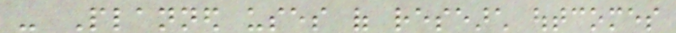- Planned uses of research outcomes
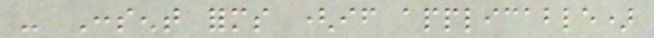- Consent forms (if applicable)
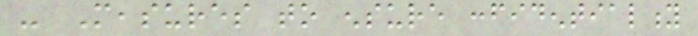- Measures to ensure confidentiality
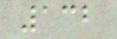132
